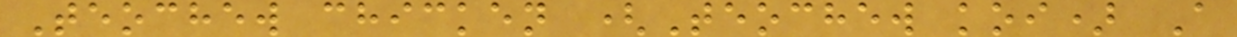Teochew chicken (Teochew koi) A
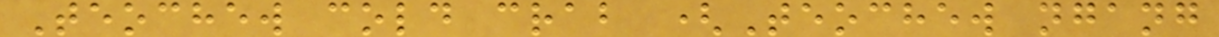Teochew cold crab (Teochew ngang
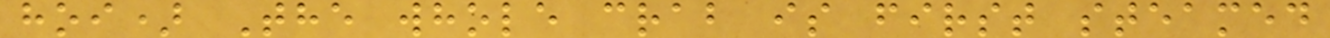hoi) The whole crab is first steamed
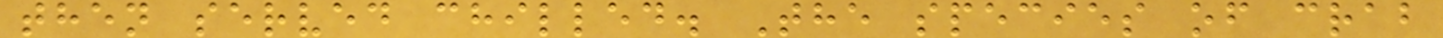then served chilled. The species of crab
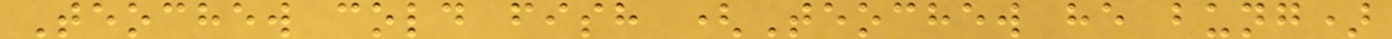Teochew cold fish (Teochew he bung)
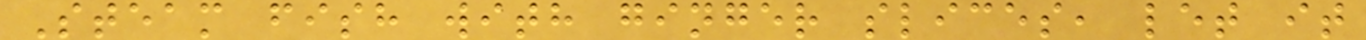Steam fish with ginger slices, let it
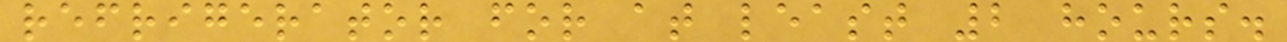refrigerator for at least 2 hours.
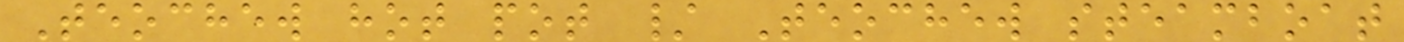Teochew hot pot / Teochew steamboat
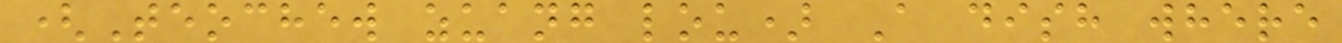(Teochew zuang lou) A dish where
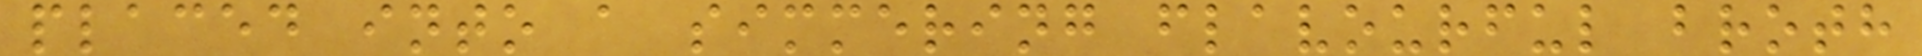placed into a simmering flavourful broth
